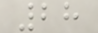28
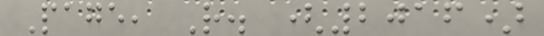Page, R. (2016)
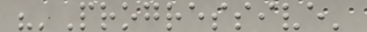"'Progressive'
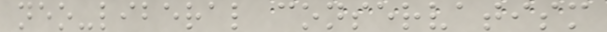neo-liberal conservatism
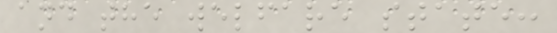and the welfare state:
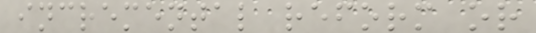incremental reform or
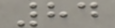84
